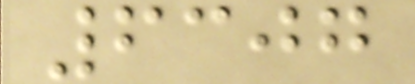6307
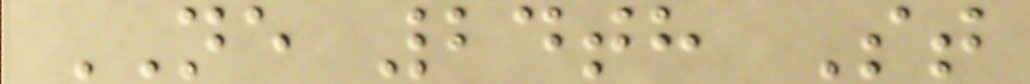NE 24th St
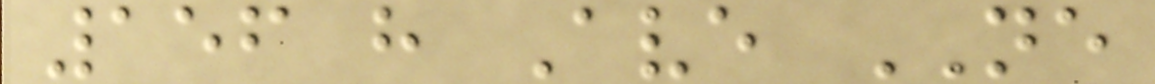156 h Ave NE
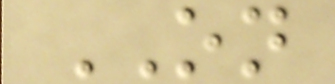ON
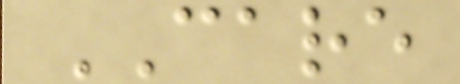CARE
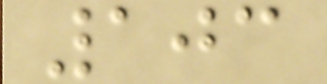103
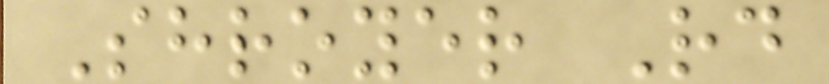Shroyer Rd
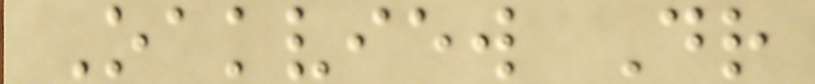Oakview Dr
